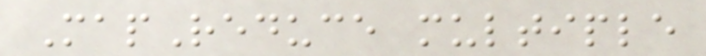MapReduce multiple
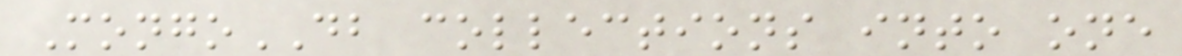MongoDB collections into one
